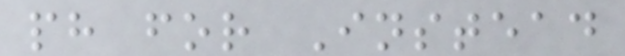ph for Instead
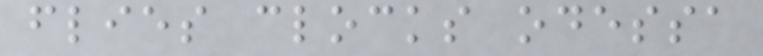flies clocks odessa
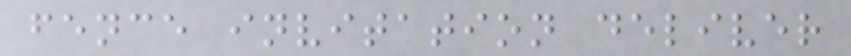fence invitation deliver
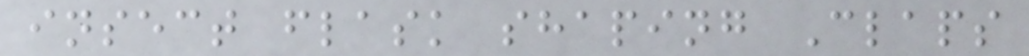insect flask shaping Claps
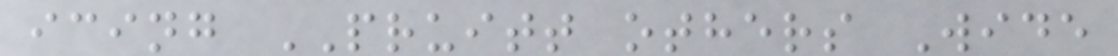icing PRUITT others Wide
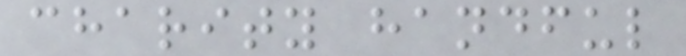charity handful
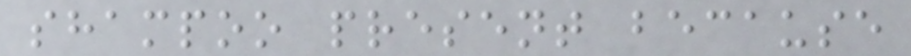shampoo present because
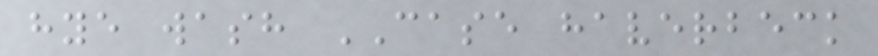hye wash CASE haverbeck
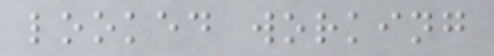looked working
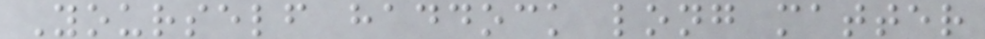Yourself haddock long matter
